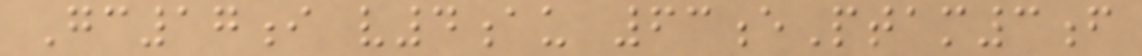Gc17i v4au 63ePtam3f
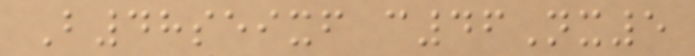B48seixf c46Nx5
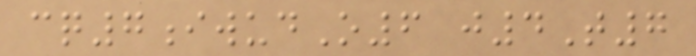cq7iwudO6 j4T7
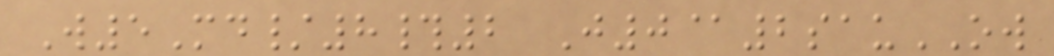W5Md/8#2 J0@2sauOW
